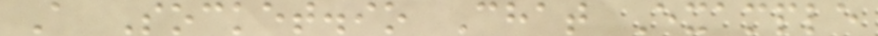A Socket.io Chat Example
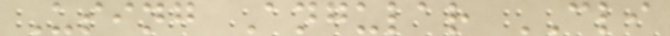Using Angular CLI
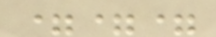===
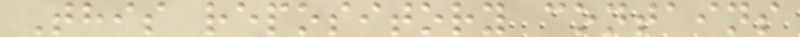This repository contains
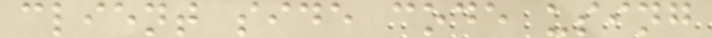client side code using
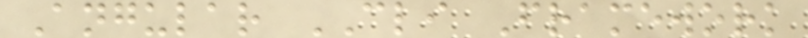Angular CLI Framework
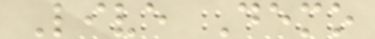Live Demo
